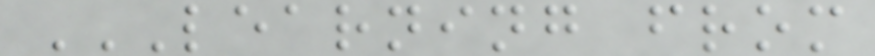LEARNING FROM
